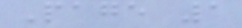Page 1
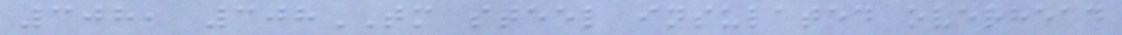308, 308TM steel insulated overhead
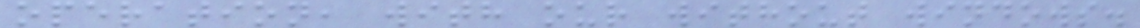operation, with our without windows.
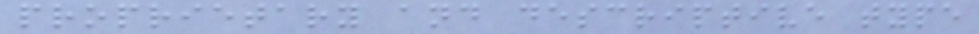proprietary and descriptive type
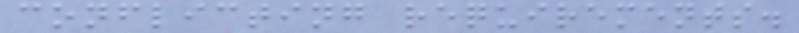conflicting requirements.
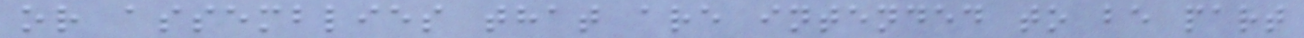or assemblies that are intended to be part
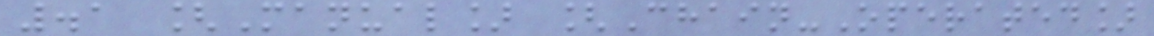.1 [Manual] [Chain-Operated]
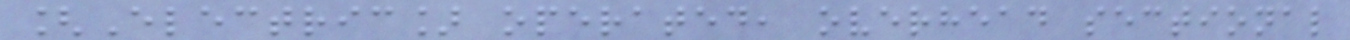[Electric] operated, overhead sectional
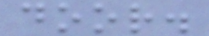door.
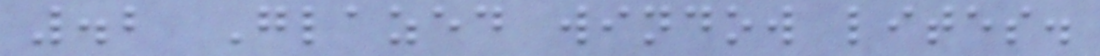.2 Glazed window lites.
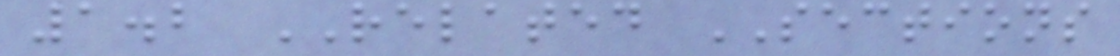1.2 RELATED SECTIONS
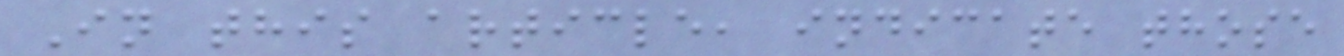In this article, indicate those
